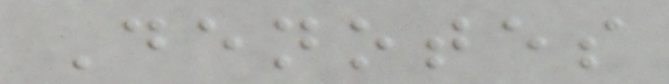Denotes
